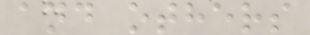and others
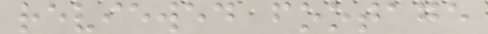reviewed footage
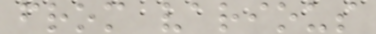from various
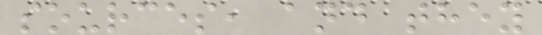sources, and they
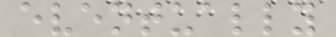eventually
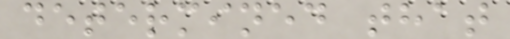determined that
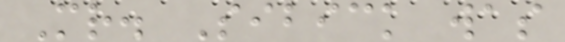Mr. Sibick was
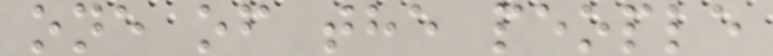one of the people
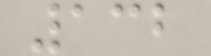132
